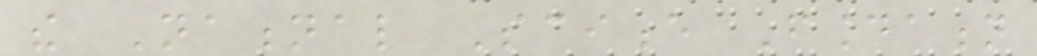the National Science Foundation
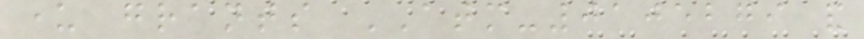under grants ATM-0105279 and
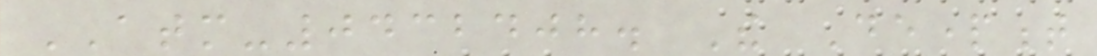ATM-0432408. The Department
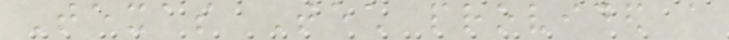Texas Tech provided a
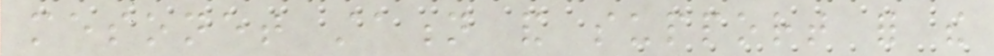mesonet station and support for the
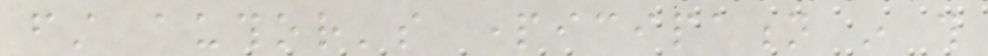first author's participation in this
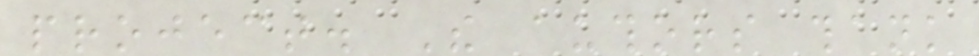project. The authors thank
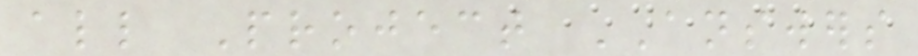all Project ANSWERS
